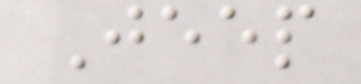Jeep
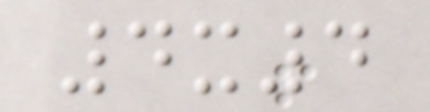4x4
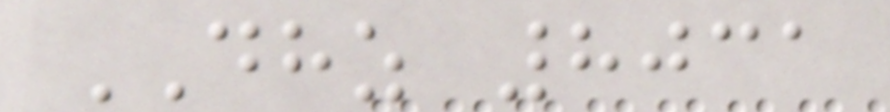DHZ 8031
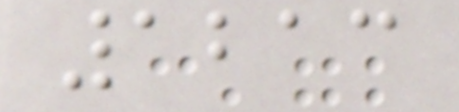1213
